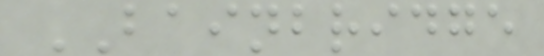BAINBRIDGE
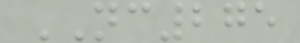NC275
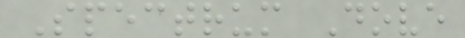Spectrum Dove
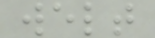welt
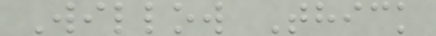Willow Thick
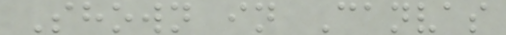Shown in Canvas
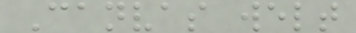Canvas welt
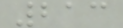213
